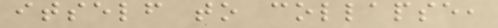itself to collapse,
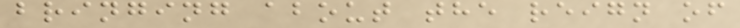bringing about the reign of
